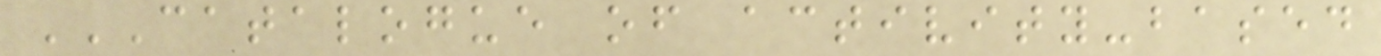CATALOGUE OF ACTIVITY-BASED
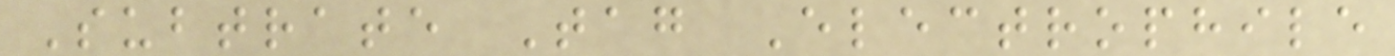Subtrate Tag Electrophile
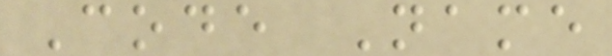Code Name
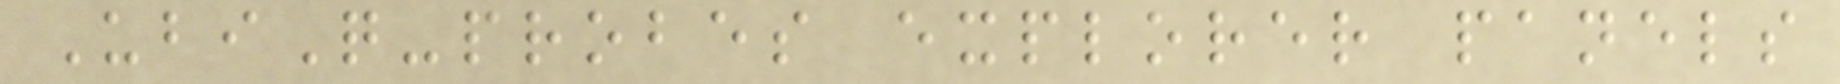UbiQ-probes explorer panels
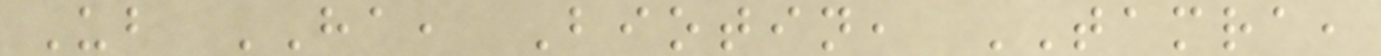Ub HA, Biotin, TAMRA,
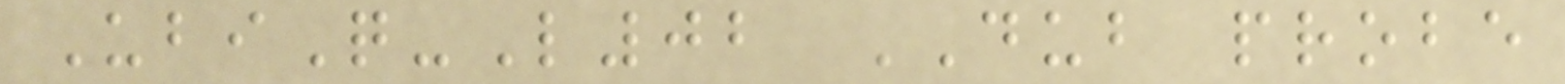UbiQ-L02 DUB probe
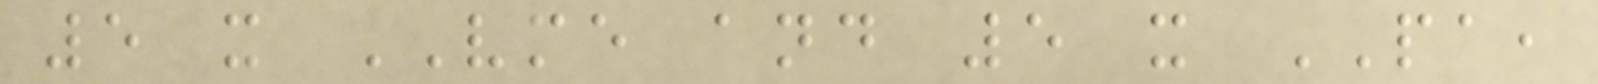5 x VME and 5 x PA,
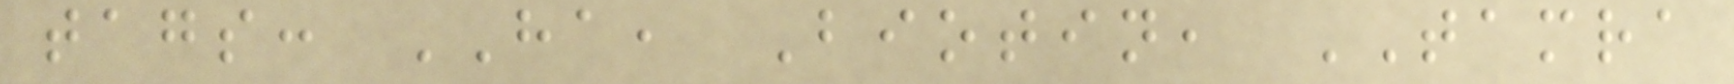tags: HA, Biotin, TAMRA
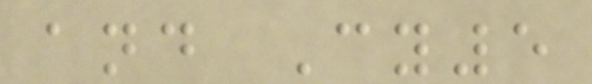and Cy5
